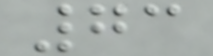73
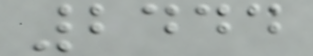2444
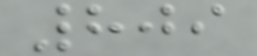809
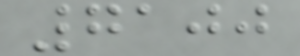7100
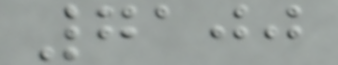7100
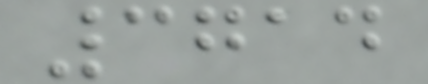3714
